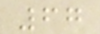67
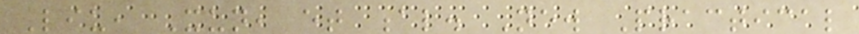Liu, Xun, et al. New Practical
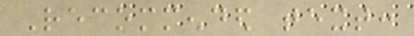Recommended text:
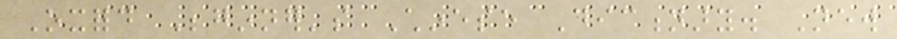Oxford Beginner's Chinese Dictionary. New
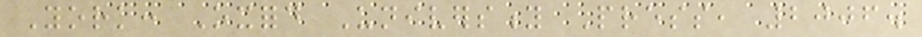York: Oxford University Press, 2006.
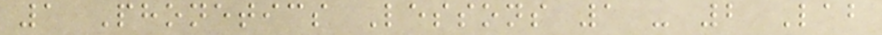1 Phonetics Lessons 1 - 2 Lab
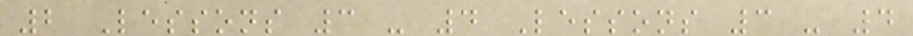2 Lessons 3 - 4 Lessons 3 - 4
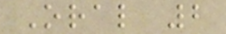Oral 2
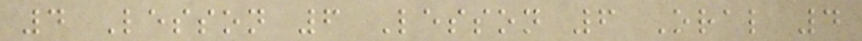4 Lesson 6 Lesson 6 Oral 4
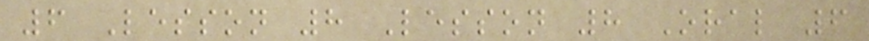6 Lesson 8 Lesson 8 Oral 6
